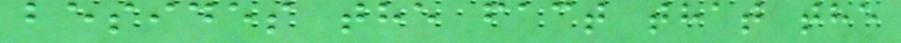besides the fact that the
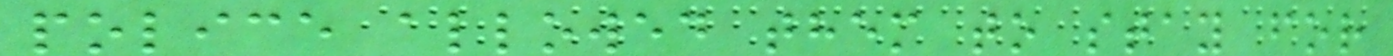police allowed them to stay for
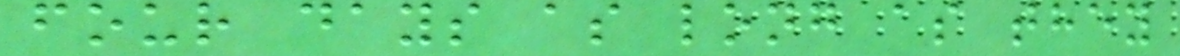four days as long as they
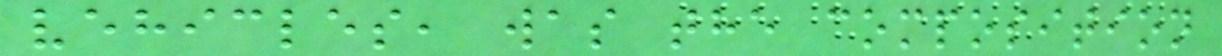vehicles, was the composition
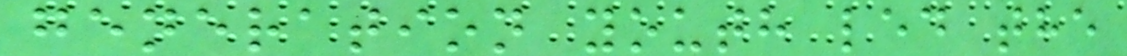generation youth led the
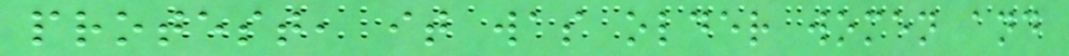protest, it was older women and
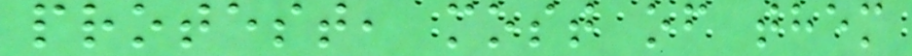protest, most of them
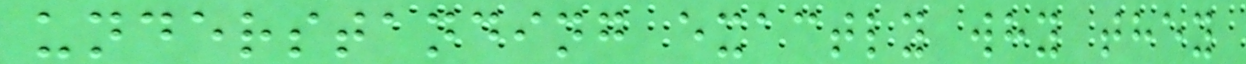understanding exactly why they
